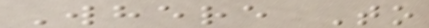Where To
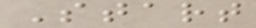Start
